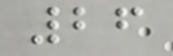26
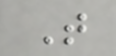T
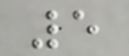5
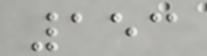153
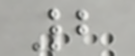2
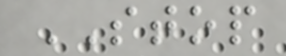STOP
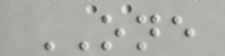ONE
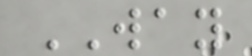WAY
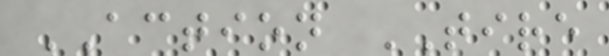ACTION TIRE
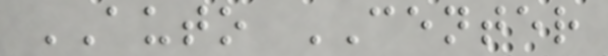AUTO CENTER
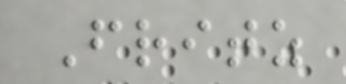Fritz
